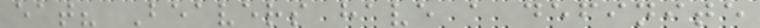eat? Beavers have a definite
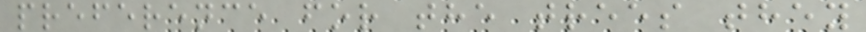preference for the trees they
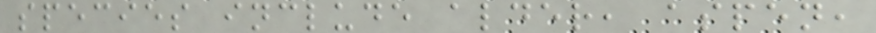species include alder, aspen,
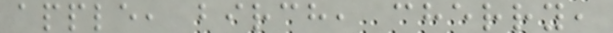apple, birch, cherry,
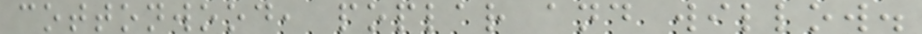cottonwood, poplar and willow.
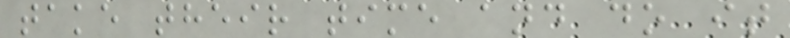take their time and do it
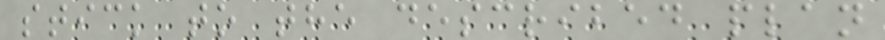stick to the described plan
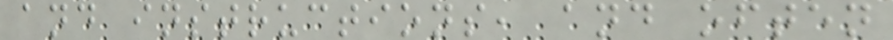and instructions, and often
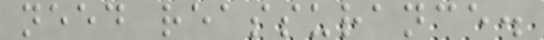need reassurance.
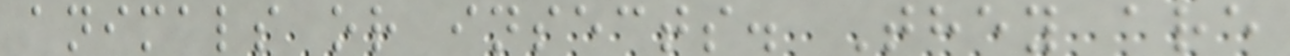animals or insects. They are
